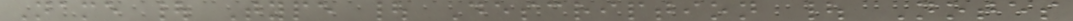Name | Type | Description | Notes
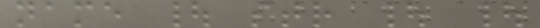name | str | |
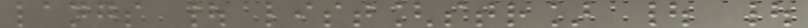langs | list[str] | |
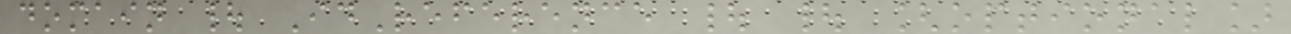domain | IdReference | | [optional]
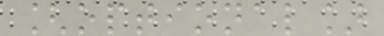[optional]
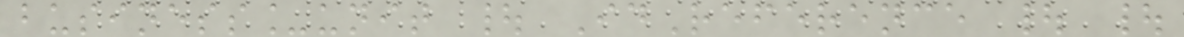business_unit | IdReference | |
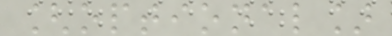[optional]
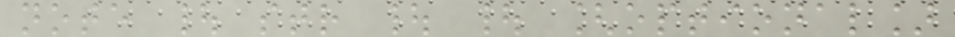note | str | | [optional]
